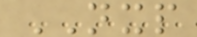NXP
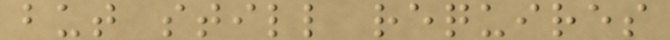but still requires
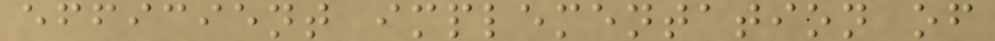efficient implementation of
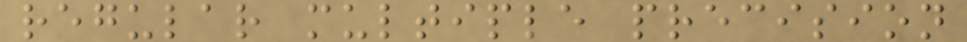regular multiple precision
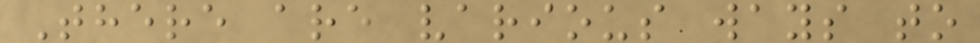There are various ways to
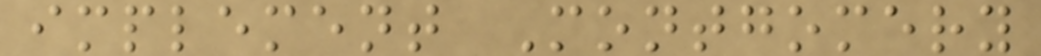implement Montgomery
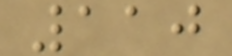110
